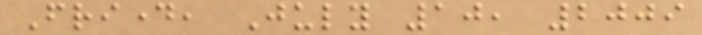Friday, July 10, 2009
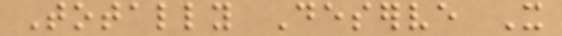Totally Deserve It
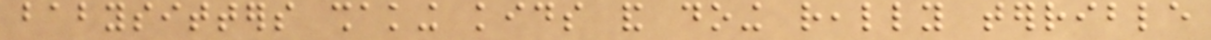babysitters shaking kids and doing really terrible
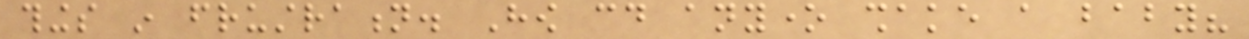things in frustration. How could anyone shake a baby?
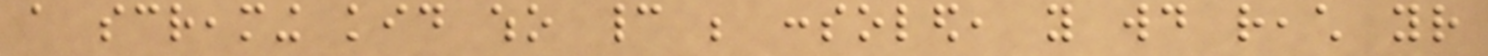a screaming kid who cannot be consoled, you would reach your
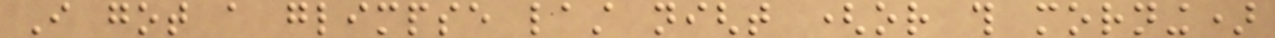I got a glimpse last night (or this morning)
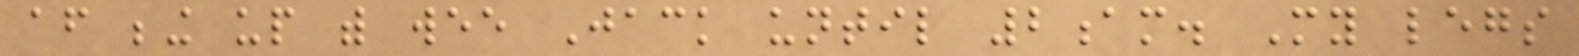after being up with wee Jack until 2am. My legs
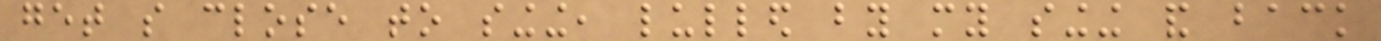get so close to singing, lulled by my singing and back
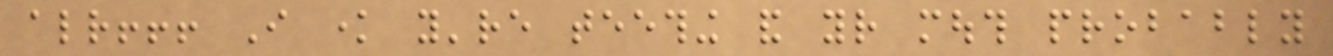already!!! I know you're teething and your mouth probably
